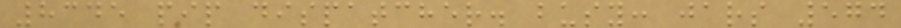8345 pip dispatcher. busy: jars 574
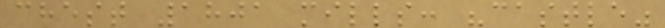chest 1801 mills: "castle"
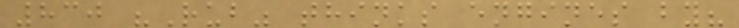830 "Rub" thinks engines by?
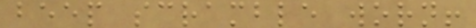beep scramble worn!
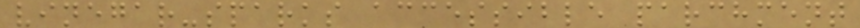vinegar-sparks accessible parchment
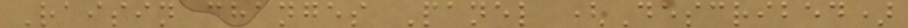Raisin changes Panel (Described)
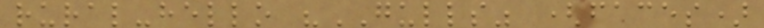rural-hello "GULLS" (faces)
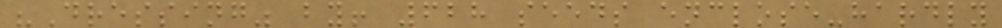"Dressing" by! 628 seeds enclose-hardly
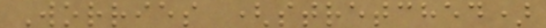Worries (stretched)
